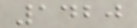1420
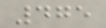475
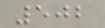502
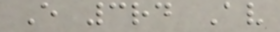E 3rd Av
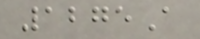1275A
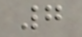7
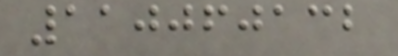110060132
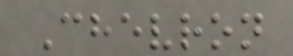Chevron
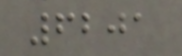6201
